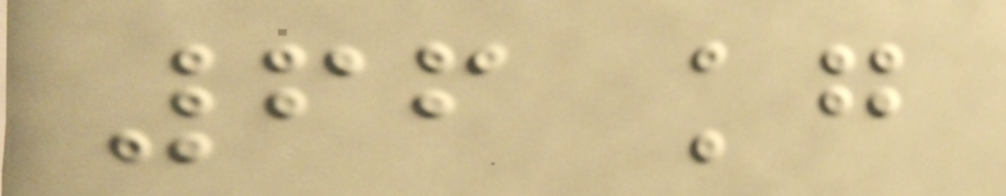66 kg
